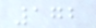172
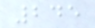245
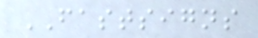FASTSIGNS
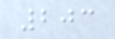203
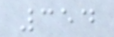354
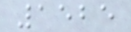1525
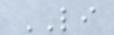LI
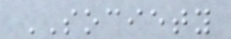SOCIETY
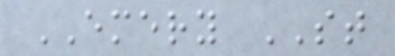EMERY ST
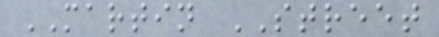MARTIN STREET
